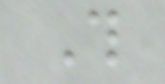This
